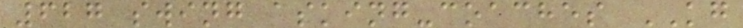627 swing asking-coaches KG
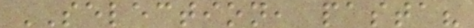SELECTION, pasta?
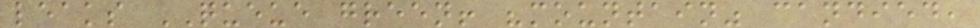leaks QUEUE green! "mountain" candied,
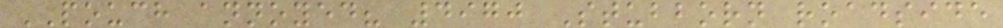POUCH annoyed? 4970 Stubborn roadside
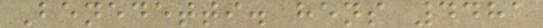Benedetti. hens 4481
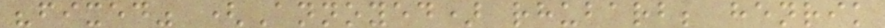"fixed" (Annoyed) rhubarb; henrik
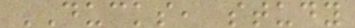DUCKS, study
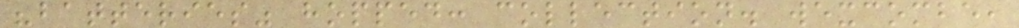"batteries" hopped: collection. wexcombe,
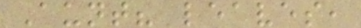Aunt? leaves,
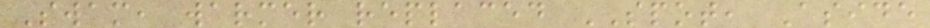Swam, warmer replaced SPOT, Aside
